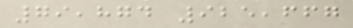79,874 925,667
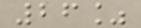26%
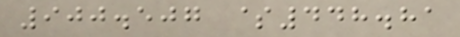900.507 $448.81
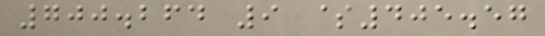700.264 9 $405.57
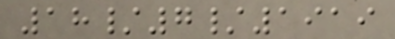18/7/1919
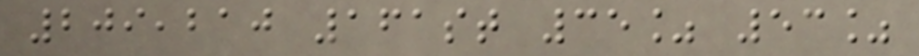209,210 161st 35% 53%
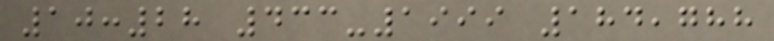10:28 433-1999 184,788
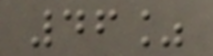46%
